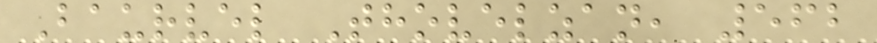Baurvel Thovelzan, 562
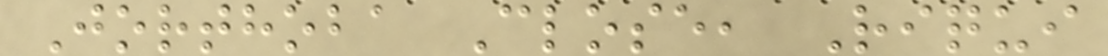Jorthoba Close, Riqui
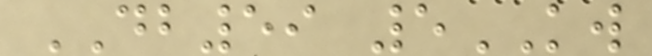DB59 5KW
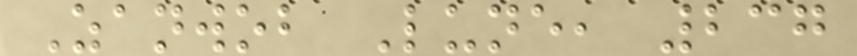Zanwob Lune, 237
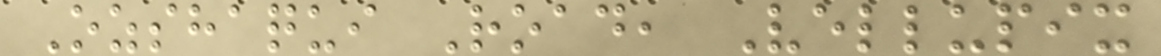Ozshaqui Road, Vellupix
